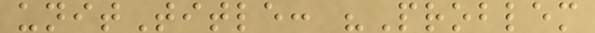unitTitle: "Problem
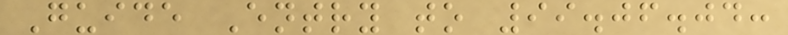Guide Entry to 99.06.04:
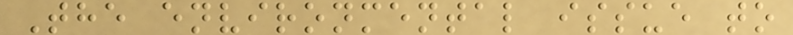The environmental issue to
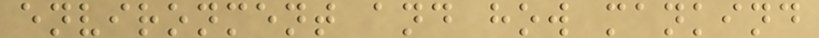environment and how mankind
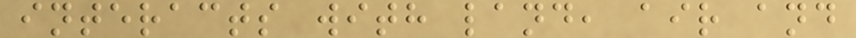interacts with land, air and
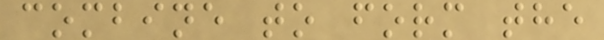combine to form the
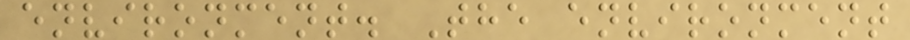environment. The environment
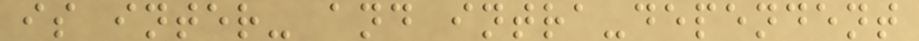is inter- and intra-dependent
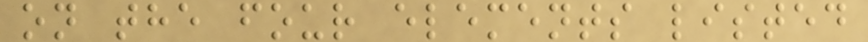on the four elements listed
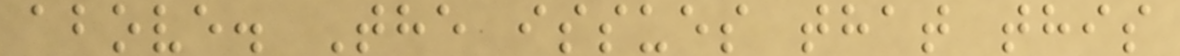above. The issues that this
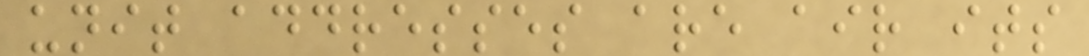unit addresses are air its
